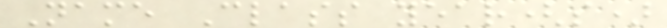Name Class year(s)
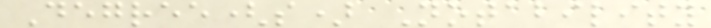Degree(s) Notability
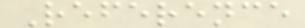Reference
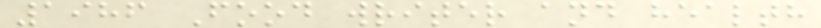1986 Food writer and health
